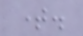time.
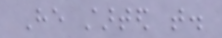He started that.
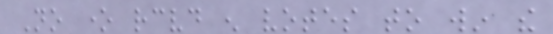No one received enough votes to win the
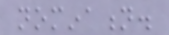nomination.
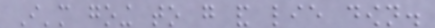I'm going to go and lie down.
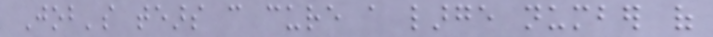Job's tears can cure a large number of
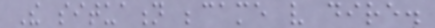The situation became very dire.
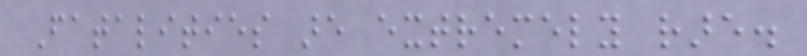Fatalities are extremely rare.
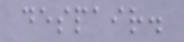despair.
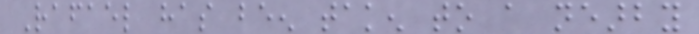Rafael has been taken to a nearby
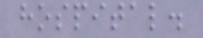hospital.
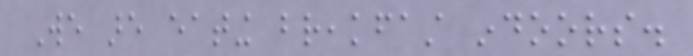We are eating breakfast indoors.
